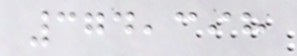374,398
